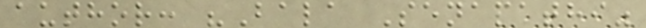author: "Bala Senapathi"
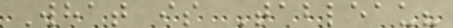What is Tableau?
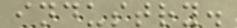industry.
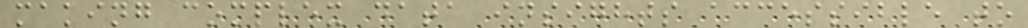making complex data insights accessible to
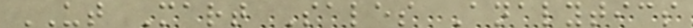UT Mart Sales Analytics
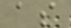as
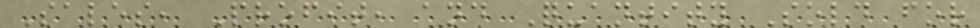Sales, Profit, and Quantity Sold for
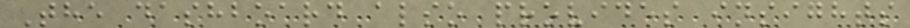The dashboard also provides insights
